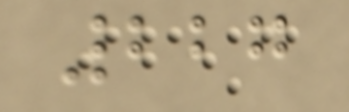227
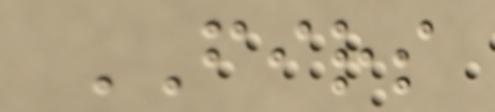FIRS
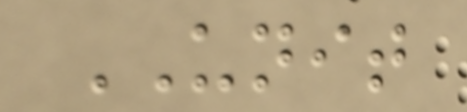UNIT
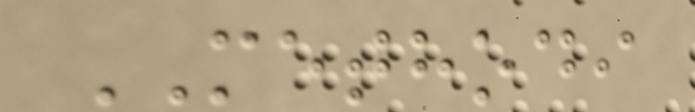METHODI
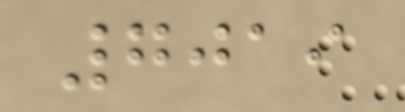7019
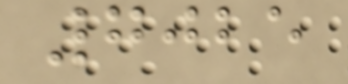7025
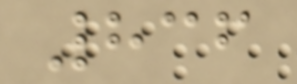836
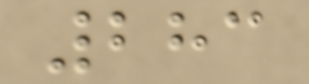283
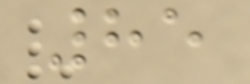85
